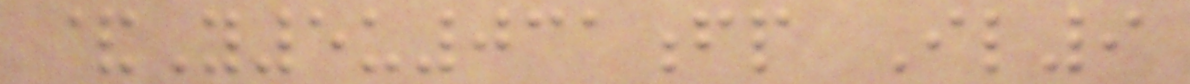&Y5u031fp Il9
